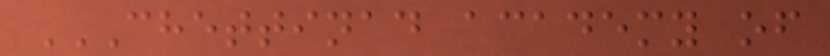CHETTINAD ACADEMY OF
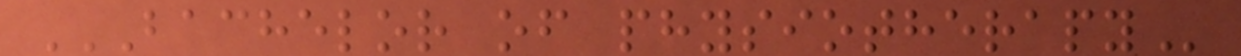BACHELOR OF PHYSIOTHERAPY
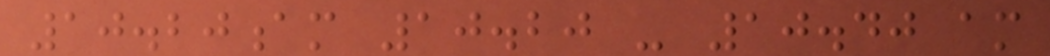10.20am 10.20 - 10.40 am
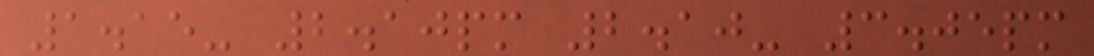1.15- 2.10pm 2.10- 3.05pm
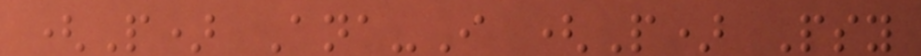(P) Ana-I (P) Psy
